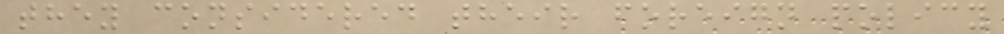they considered their foreign policy
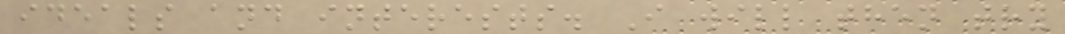ideals and interests. I will then try
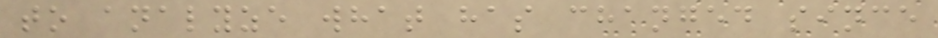to analyze what has changed since
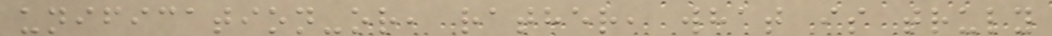unification-or, rather, what is truly
